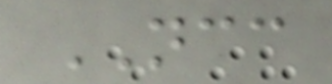NCC
